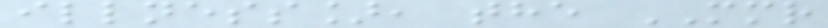illness], the MMR
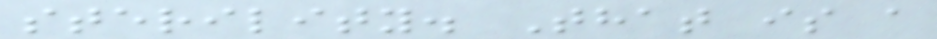sterility. That is a
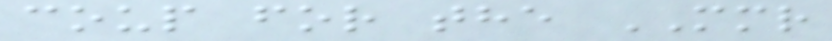coup for the MMR
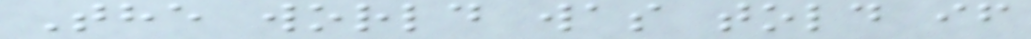The world was told if
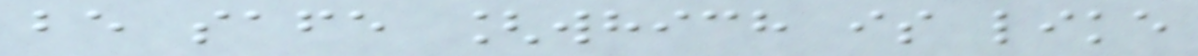be safe [which is like
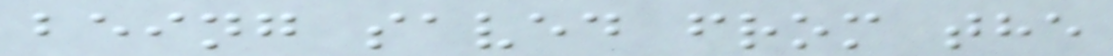being saved from the
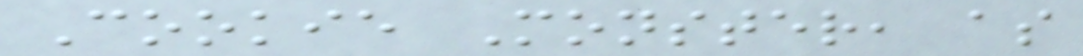Cookie Monster, as
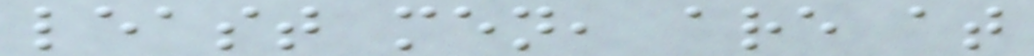least men, are at
